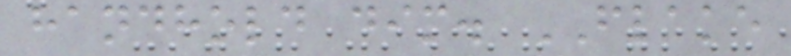handhold dim. FLAKE
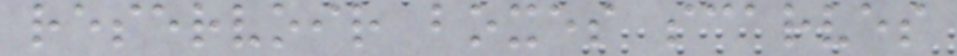reservoir boxes scarves
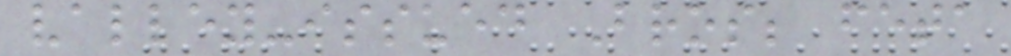valley-issued Bros; feta
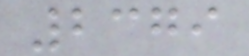2379
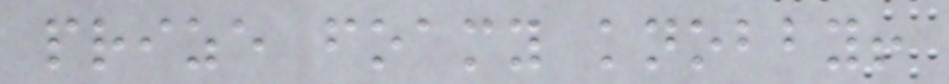prize foamy knobby!
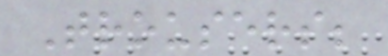Trousers;
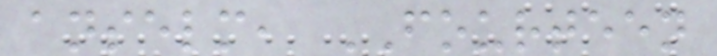anselm, FOURTEEN
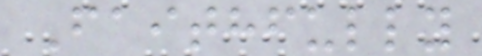Faithfully
